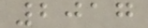2017
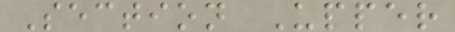Section Upper
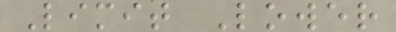Limit Lower
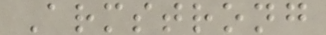Armstrong
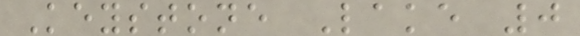Keystone Lake 0
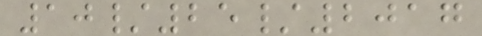10/25/2017
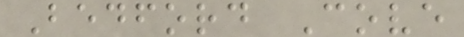Bedford Cove
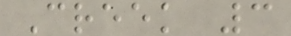Creek 3
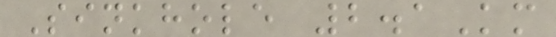Sinkhole 2.1Km
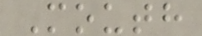Mouth
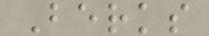Berks
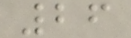26
